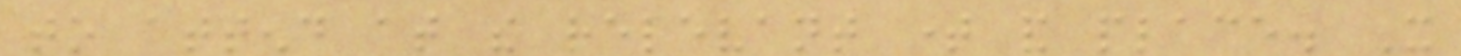to attend at the relevant time and place. It
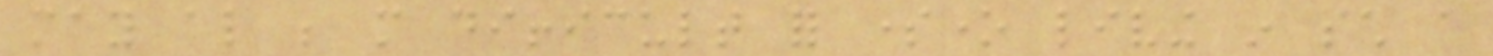may also be more difficult for someone living in such a
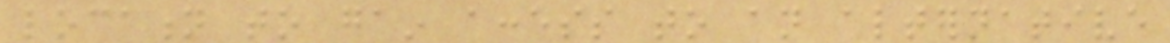location to gain access to an alternative
